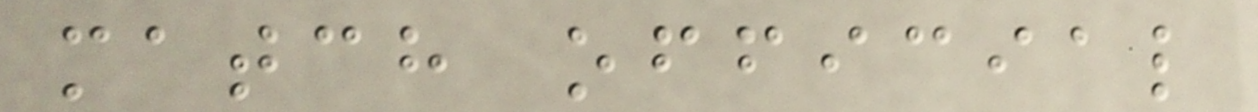match official
